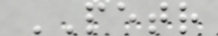PETR
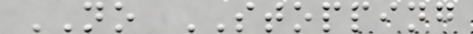NO STOPPING
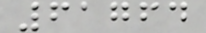61764
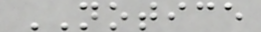NOTICE
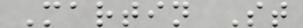Martin St
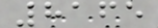8165
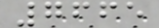7665
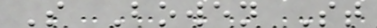S Bowen St
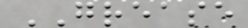GREASE
